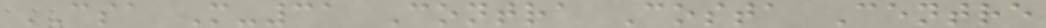CSA M-31 Contra Costa Centre
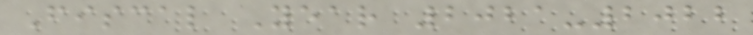Fiscal Year 2021-2022
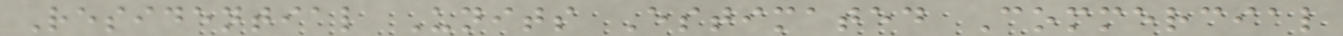Residential Units Estimated Commercial
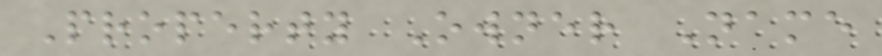Property Owner Name
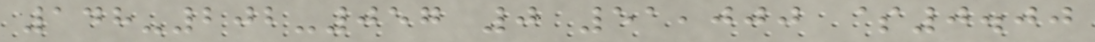148-202-057 0 51,000 $0.00
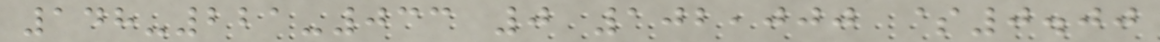148-221-033 0 102,000 $0.00
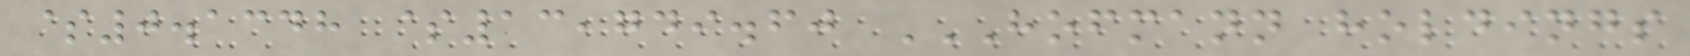$0.1348 $13,749.60 HOFMANN HOLDINGS
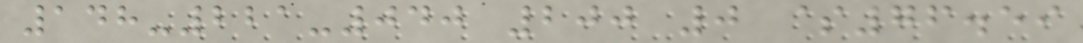148-221-040 200 0 $76.59
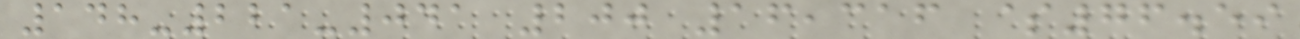148-221-041 200 16,316 $76.59
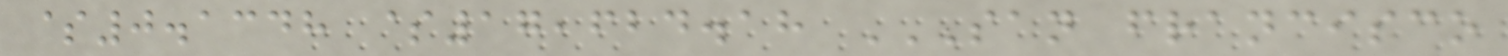$0.1348 $17,624.18 SAN FRANCISCO
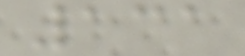131
